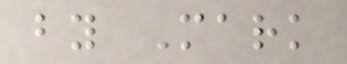by Mark
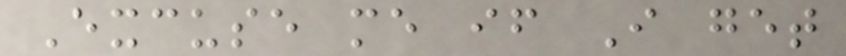Excuse me if I get
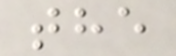the
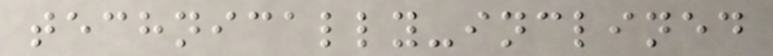technically-inclined
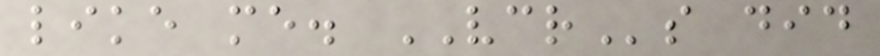like me. VCRs did
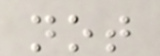not
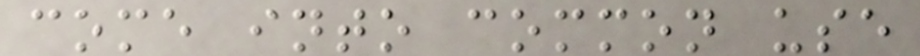come into common use
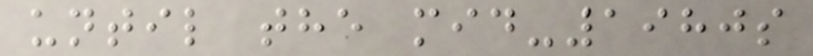until the mid-1980s
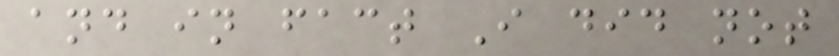and in fact I did not
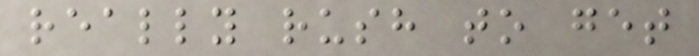really rush to get
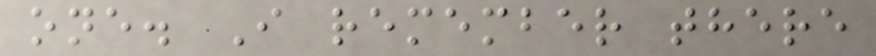one. I remember there
